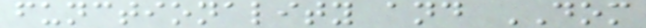functionality and DOM
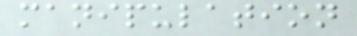manipulation
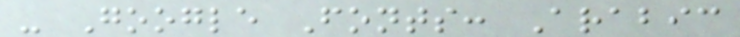- Google Fonts: Arabic
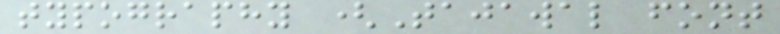typography (Tajawal font
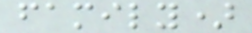family)
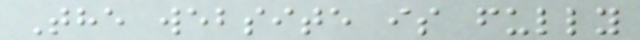The website is fully
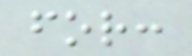for:
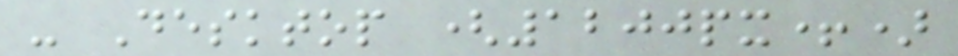- Desktop (1200px+)
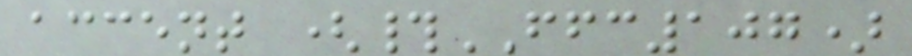accent (#FFC107)
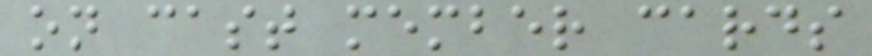on cast member cards
